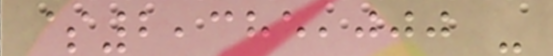$2,385,000 -
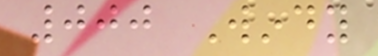000 Windy
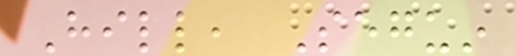Hill, Seguin
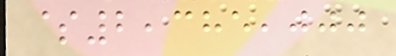$2,385,000
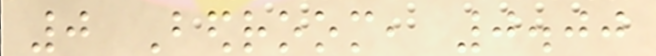0 Bedroom, 0.00
